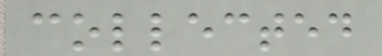collected
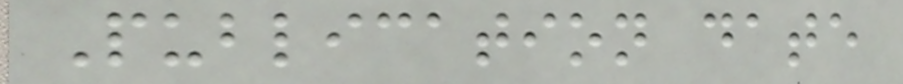Publication date
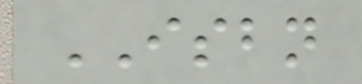ISBN
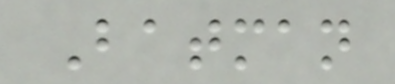Batman
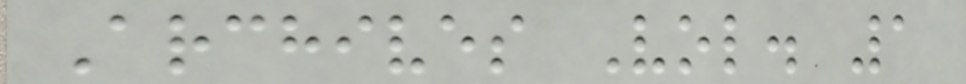Archives Vol. 1
